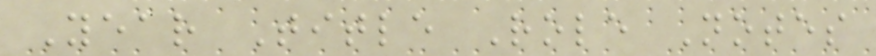Year Title Role Notes
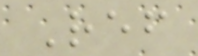Ref
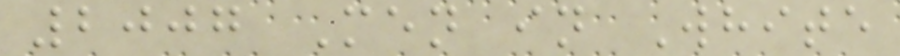2007 Men in White
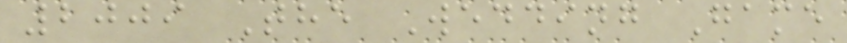2009 The Wedding Game
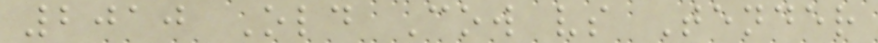2010 Old Cow vs Tender
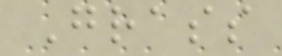Grass
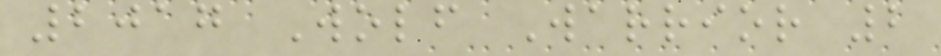2017 Wolf Warrior 2
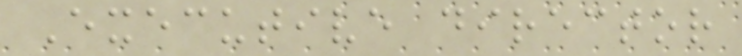Executive director
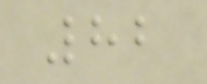82
